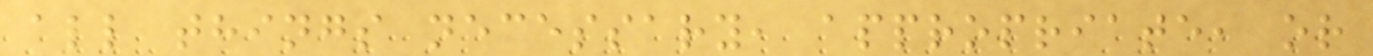all things necessary, appropriate, or
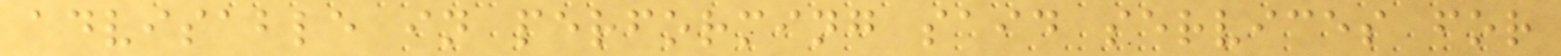advisable in performing said services for
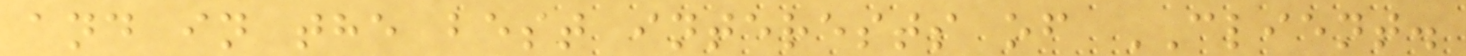and in the best interests of CLIENT.
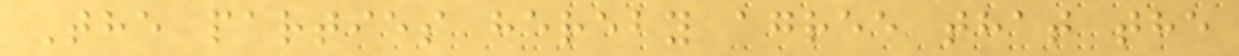The parties hereby agree that the
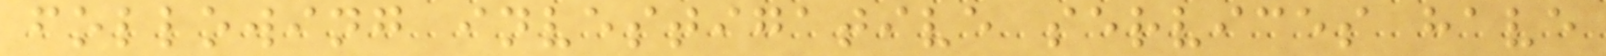following investigative services have
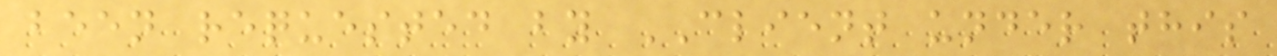been requested by CLIENT under this
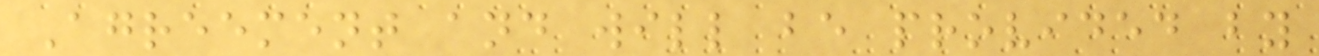Agreement and will be provided by
